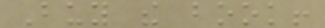Buy the book!
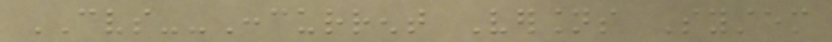CVS--Concurrent Versions System
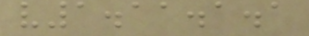v1.11.1.1
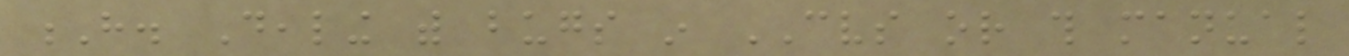H. Dealing with bugs in CVS or this manual
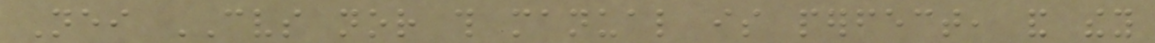Neither CVS nor this manual is perfect, and they
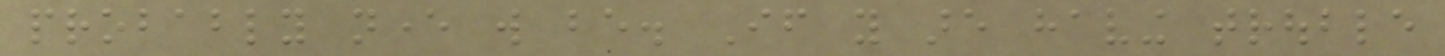probably never will be. If you are having trouble
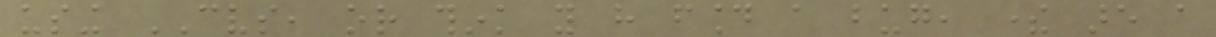using CVS, or think you have found a bug, there are a
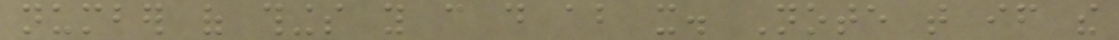number of things you can do about it. Note that if the
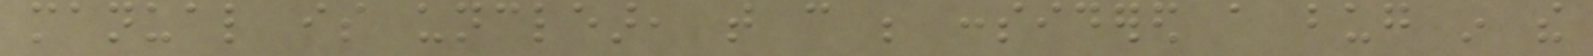manual is unclear, that can be considered a bug in the
